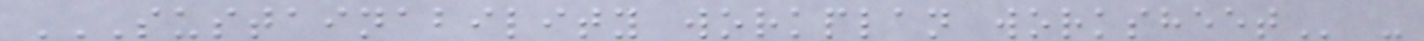SUSTAINABILITY WORKPLAN WORKSHEET -
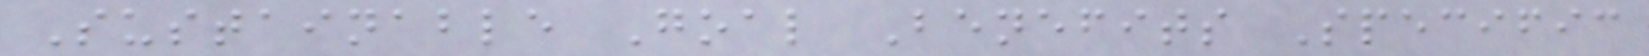Sustainable Goal Benefits Specific
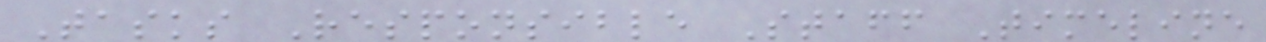Tasks Responsible Staff Timeline
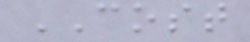COST
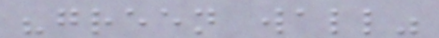"green wall"
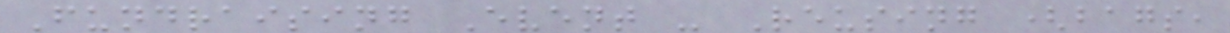Fundraising Event - Reusing (bags,
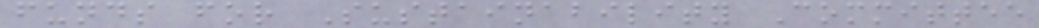funds for Sustainability Committee
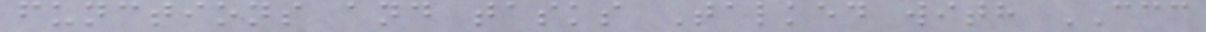functions and tasks Talked with CCC
